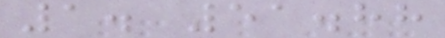1. 51.88
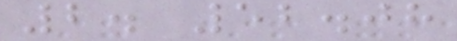2. 52.08
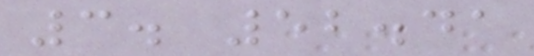3. 52.41
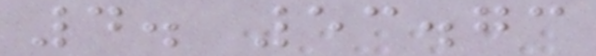4. 53.73
